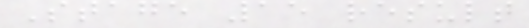Stage 15 result
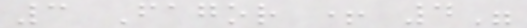3 Fagor + 4"
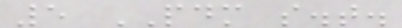5 PDM s.t.
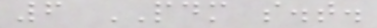6 PDM s.t.
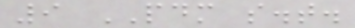9 PDM s.t.
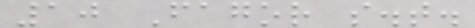10 Fagor s.t.
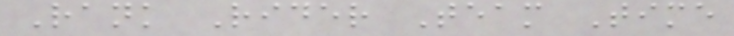Rank Rider Team Time
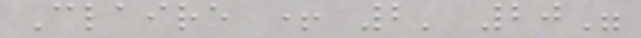Claire + 2' 20"
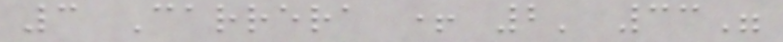3 Carrera + 2' 33"
